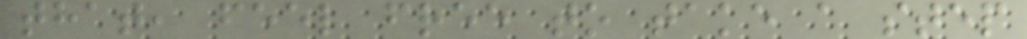that, feel free to take a step
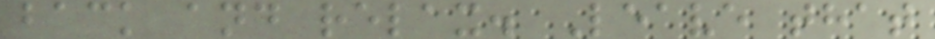back and relax. Leave that
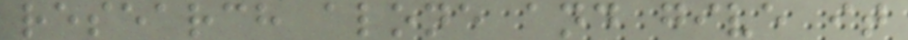research alone and give it
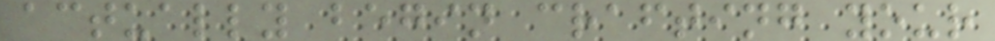actually begin crafting your
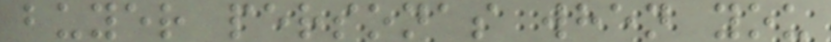buyer personas when you
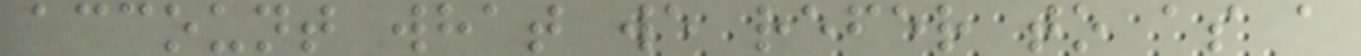account what we refer to as a
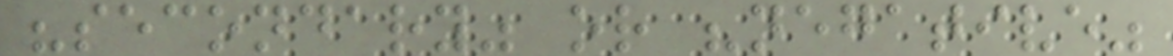"secondary" or "negative"
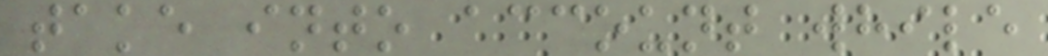take into account while
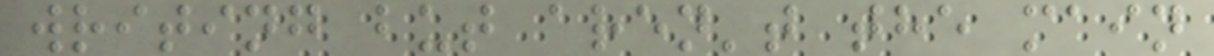writing but aren't the main
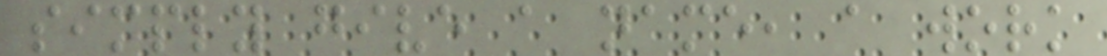simply give a name, a work
